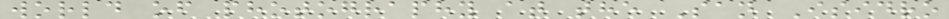world of photography at the San Isidro
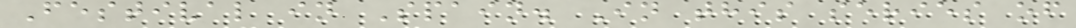Festival in Spain. In this series of
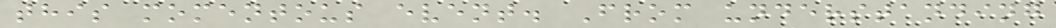this momentous event. From understanding
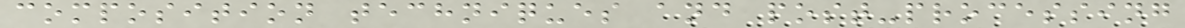composition techniques and post-processing
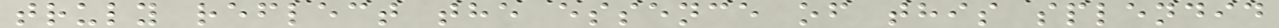truly reflect the essence of this splendid
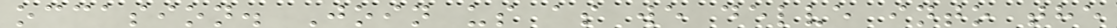occasion. Join us as we delve into the
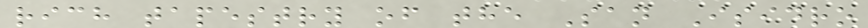rich tapestry of the San Isidro
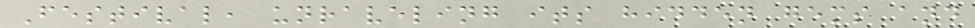Festival, unraveling its hidden gems and
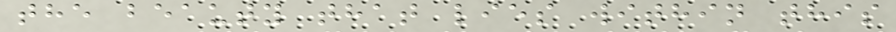the beauty that lies within this
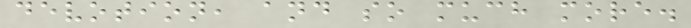devotion, and so much more.
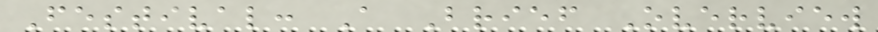Festival: A Brief Overview
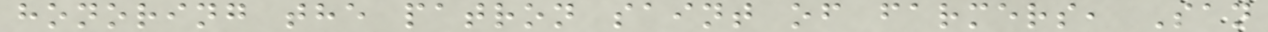honoring the patron saint of farmers, San
